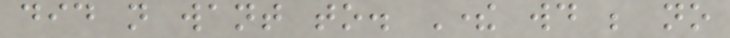did not want to. There would be no
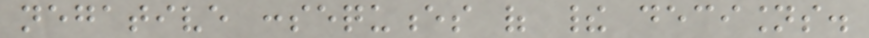negative consequences of their decisions.
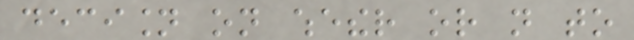decision on whether or not to
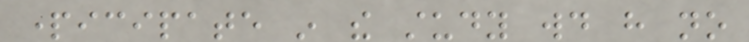participate in the study would have no
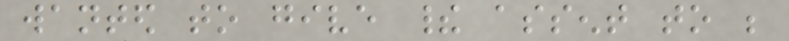wanted to give their assent to be
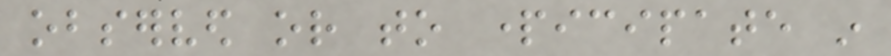observed or to participate in
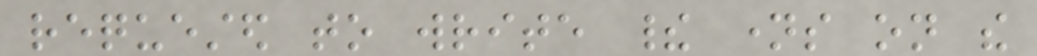requested to write their names on the
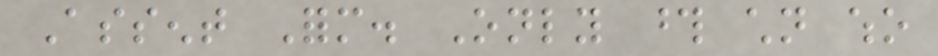Assent Form. Only those children who
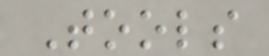Tools
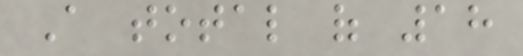A total of 18
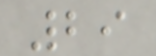29
